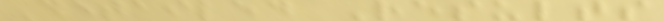Detailed Results
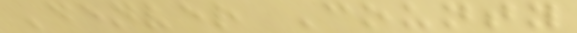Denver County
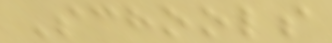Schools
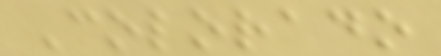Colorado
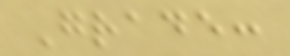Grade:
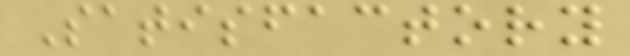Satisfactory
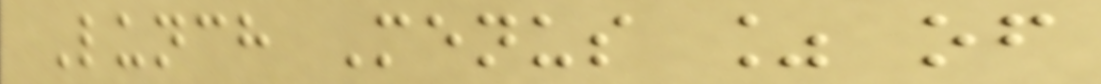Lunch Menus % of
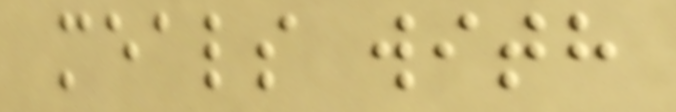meals with
